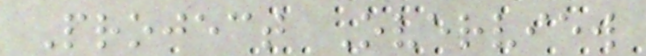Project Overview
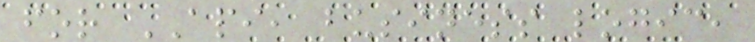for API, business logic,
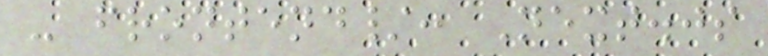- frontend/: Next.js
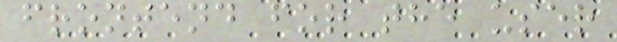frontend for the user
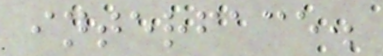interface.
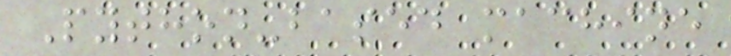Python-based machine
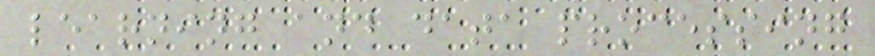learning and data processing
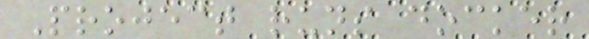Project runs docker
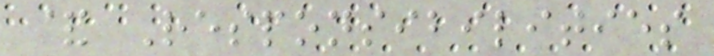& Responsibilities
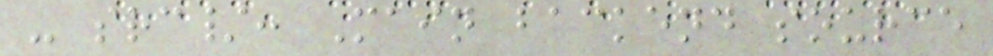- src/: Main backend source
